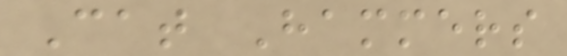Cat Hammers
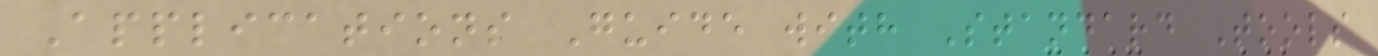Applications Guide with Standard Tools
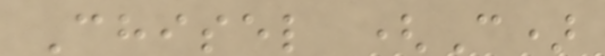Chisel (C)
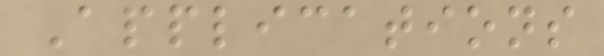Applications
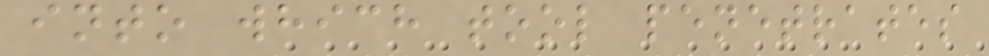into which tool penetrates
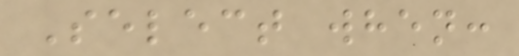Select when:
